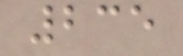235
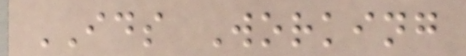IDS Working
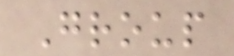Group
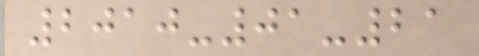2010-01-21
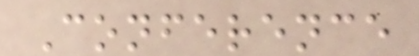Conference
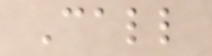Call
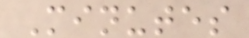Minutes
